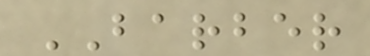BARBER
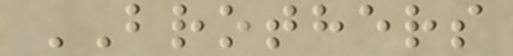BROTHERS
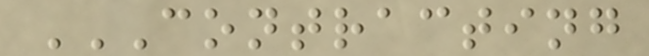CONTRACTING
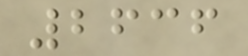2636
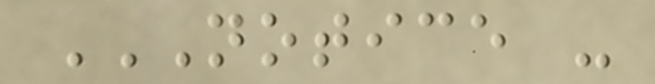NOTICE -
